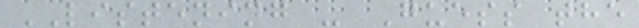LISTENING - Guess the
